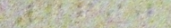6690
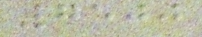7500
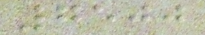7500
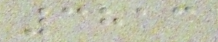3813
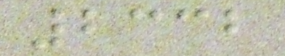2332
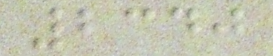2340
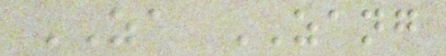ZA ZANG
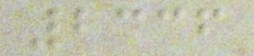2336
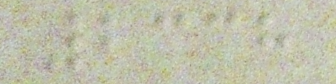2338
